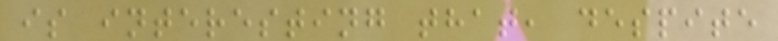is interesting that, despite
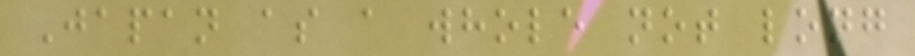Japan as a whole not long
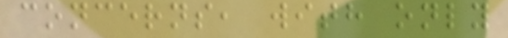concerns, with only
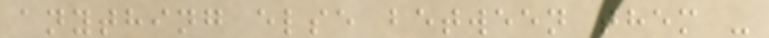anything else between them -
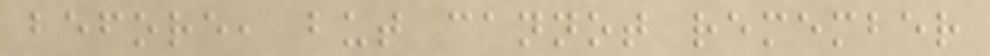before, but cannot remember
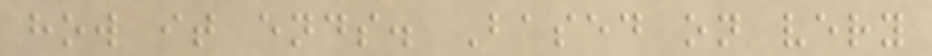how it ends. Based on very
